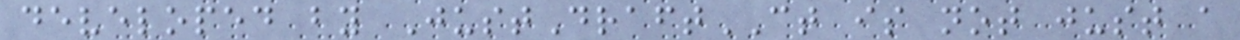developed by JustDraftCT is not just a
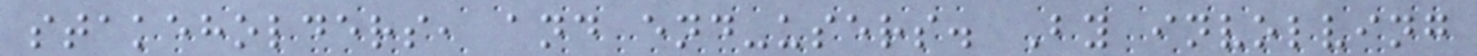stakeholders, and end-users. By involving
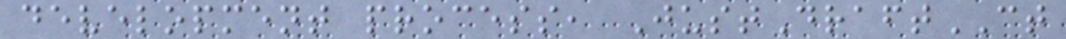development process, JustDraftCT
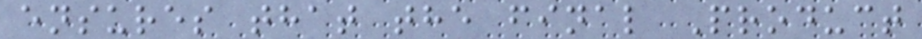ensures that the final Product
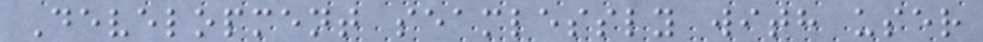Development seamlessly with user
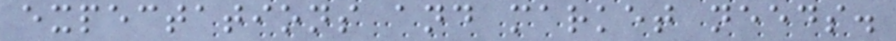expectations and market needs.
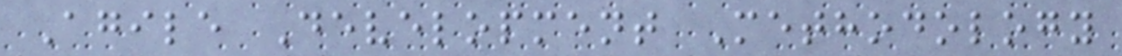Agile Development Methodology
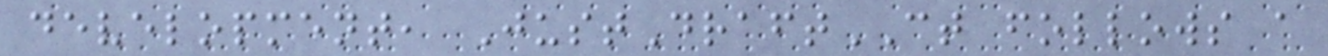development, JustDraftCT follows a
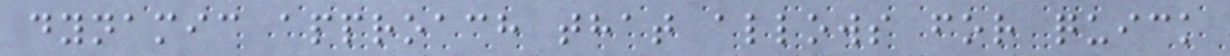dynamic approach that allows for quick
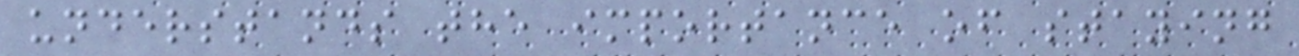understands the importance of staying
